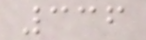336
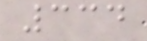334
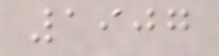1907
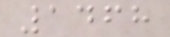1468
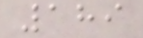189
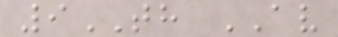9TH AV
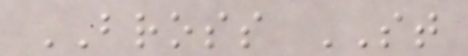BROSS ST
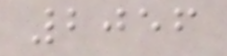2056
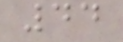44
